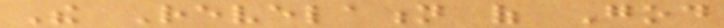The Revelation of God
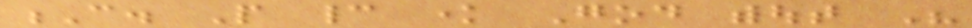C. People cannot know God without His
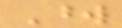Word
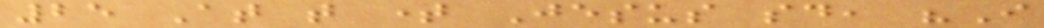25 At that time Jesus said, "I
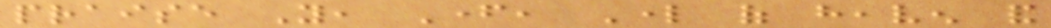praise You, Father, Lord of heaven and
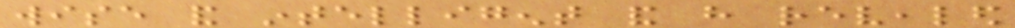wise and intelligent and have revealed
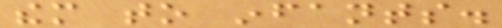them to infants.
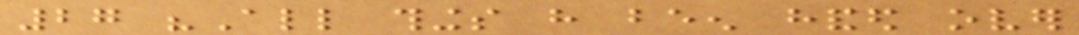27 "All things have been handed over
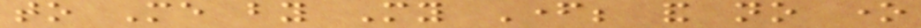to Me by My Father; and no one
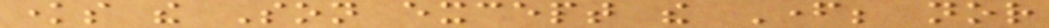knows the Son except the Father; nor
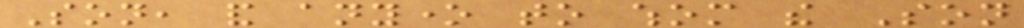Son, and anyone to whom the Son
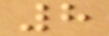8
